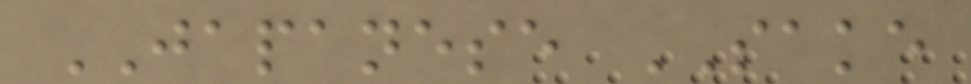JAPANESE SAKE
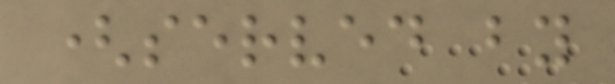(served by
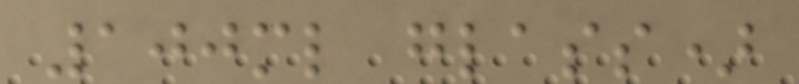100ml glass)
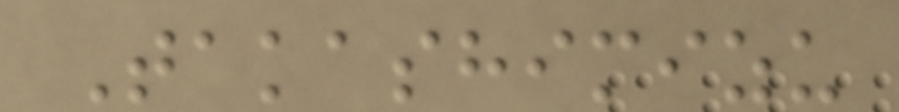Takashimizu
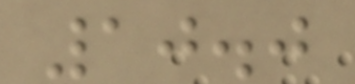10.0
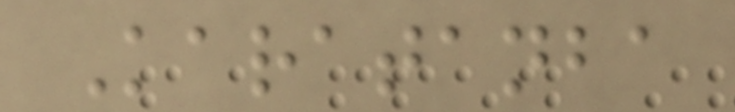Karatanba
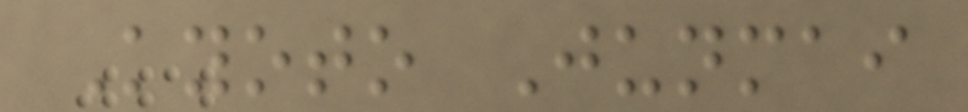Kyoto Junmai
